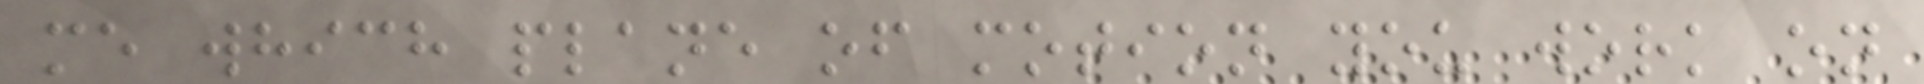me which plane of motion you work on
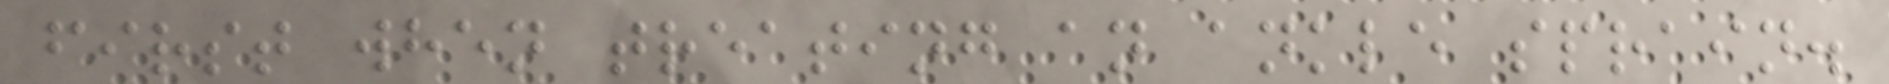first when treating an ankle sprain.
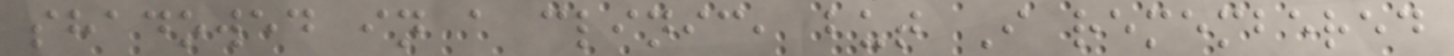shadowed in a clinic, but I remembered
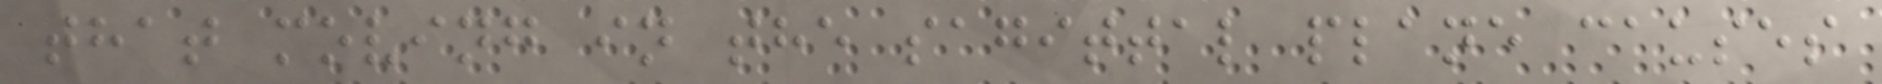that moving in the sagittal plane causes
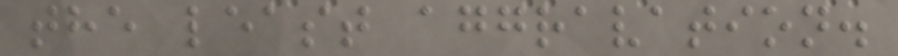the least aggravation.
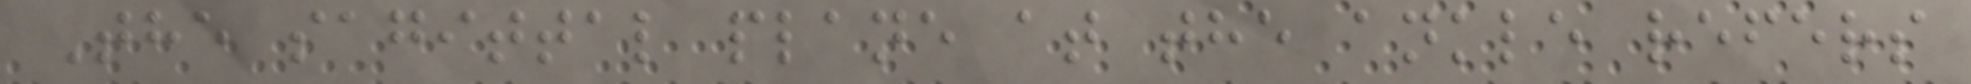The sagittal plane at the ankle refers
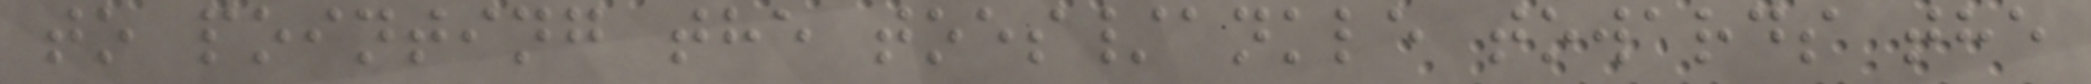to pointing the toes/ankle towards the
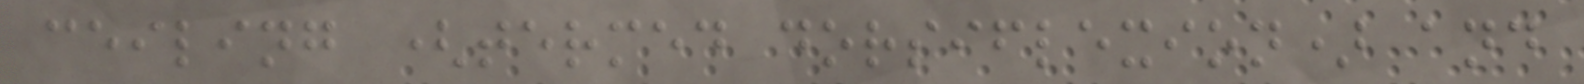ceiling (termed dorsiflexion) and
